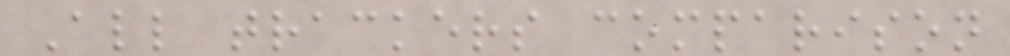All trackers comparison
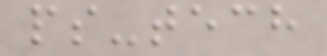ps-tech
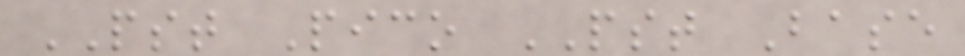PST Pico PST Base
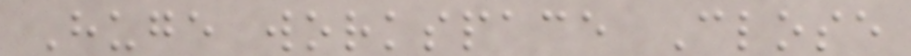Huge workspace Close
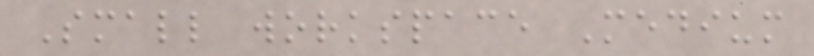Small workspace Medium
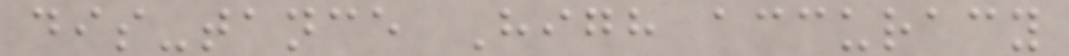dis-tance High accuracy
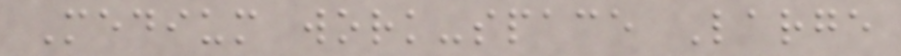Medium work-space Large
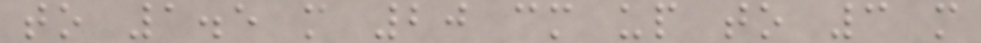to 1.5 m 20 cm up to 3 m
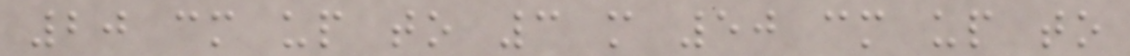20 cm up to 3 m 50 cm up to
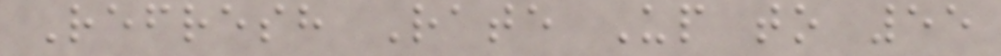Refresh Rate Up to 55
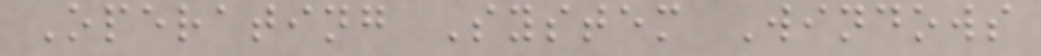Operating System Windows
